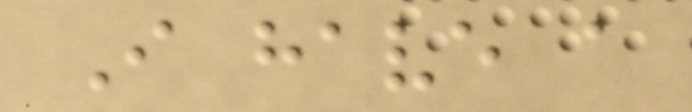I have a
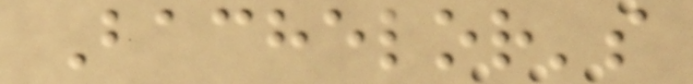Bachelor's
